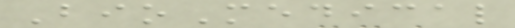BioMedical
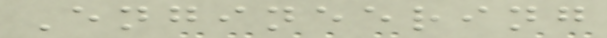Engineering
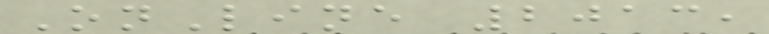OnLine 2013,
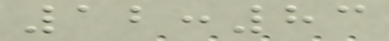12:83
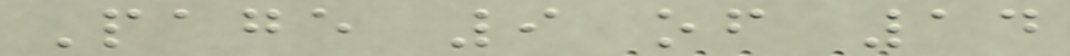Page 9 of 14
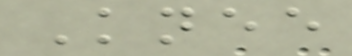Knee
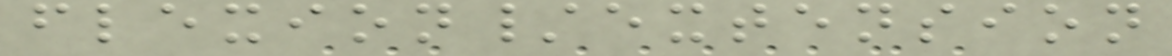flexion/extension
